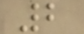2
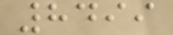8499
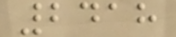2418
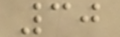30
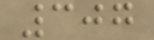307
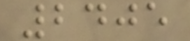2405
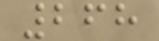268
